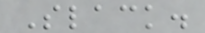Slack.
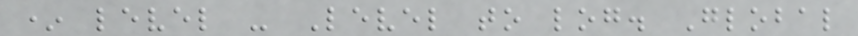* level - Level to log. Global
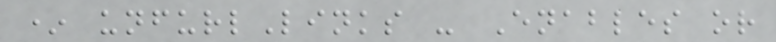* unfurlLinks - Enables or
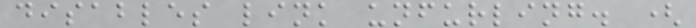disables link unfurling. (
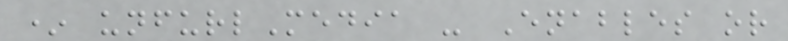* unfurlMedia - Enables or
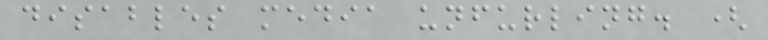disables media unfurling. (
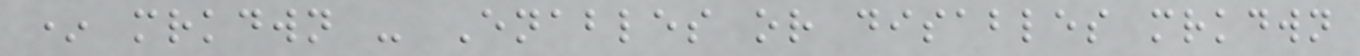* mrkdwn - Enables or disables mrkdwn
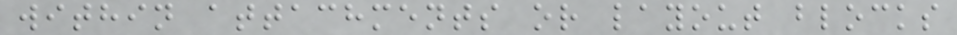within attachments or layout blocks
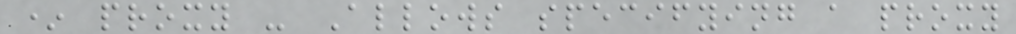* proxy - Allows specifying a proxy
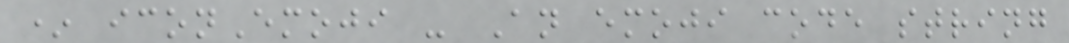* iconEmoji - An emoji code string
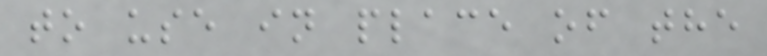to use in place of the
